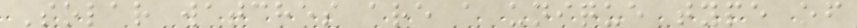Solar watches are a unique type of
